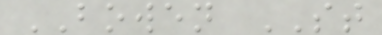BOWEN ST
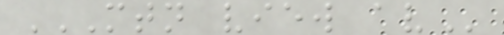MTN VIEW AV
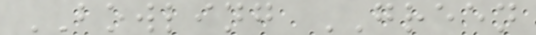BOWLING GREEN
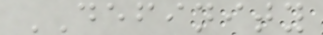DEFINITY
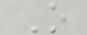O
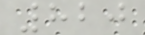820
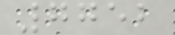7752
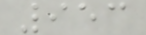953
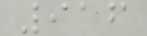916
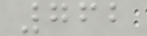762
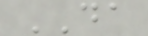DA
